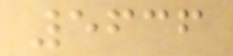5636
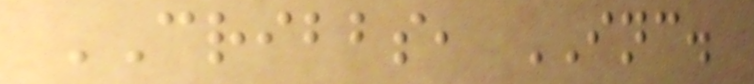CRIBBS, INC.
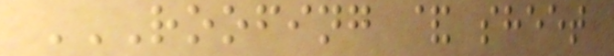ROOFING & SHEET
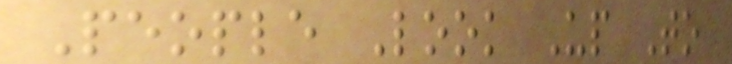People Look Up To
